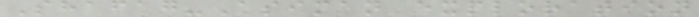Shafag-Asiman exploration
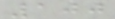100
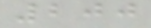200
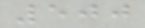500
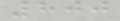800
